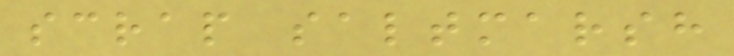scrap saltmarsh
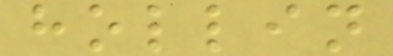hollin
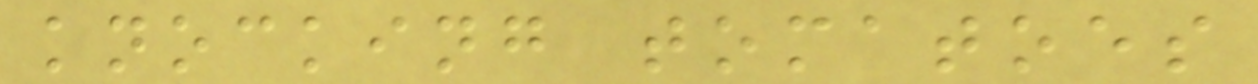knocking tomatoes
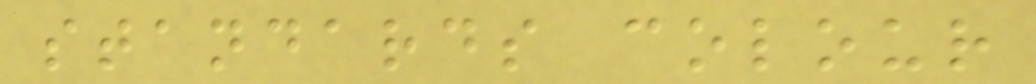standards colour
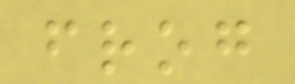frog
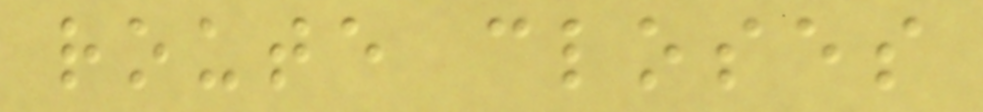route closes
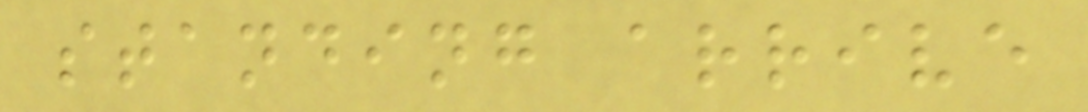standing arrive
